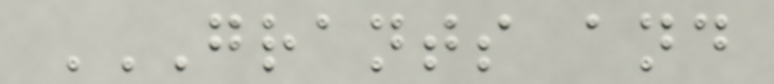GRANTS AND
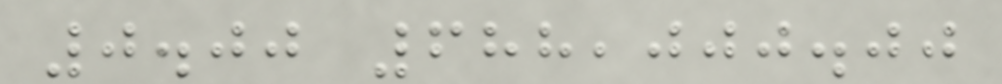0.00 688,000.00
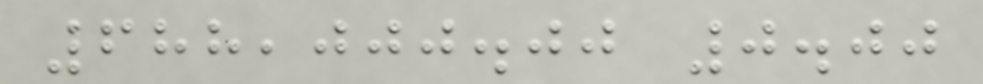688,000.00 0.00
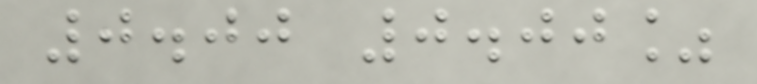0.00 0.00%
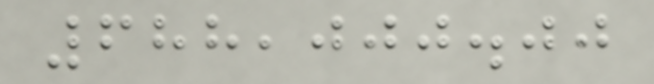688,000.00
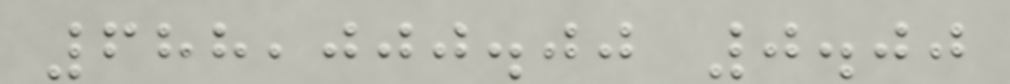688,000.00 0.00
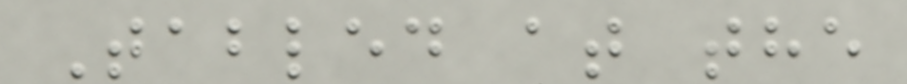Tabled at the
